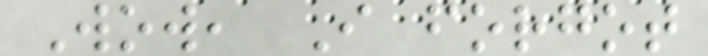Wow, I forgot
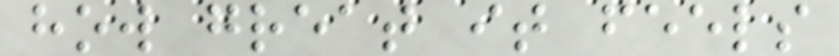how great it feels
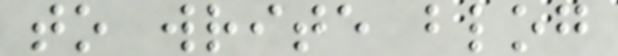to write blog
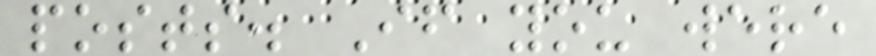posts. If you were
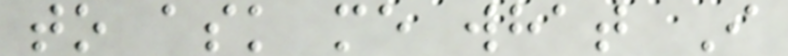to ask me what I
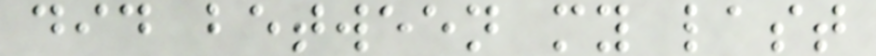did between my last
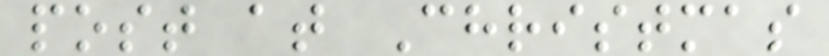post at Christmas
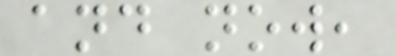and now,
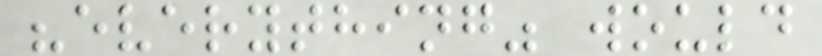"everything" would
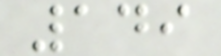149
